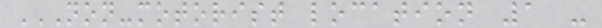NON-MOTORIST LOCATION 1 -
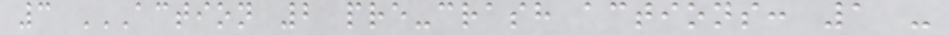3 ACTION 2 PRE-CRASH ACTIONS: 1 -
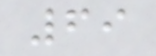69
